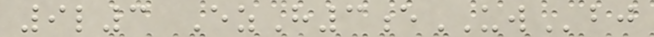9l3 EzH3eUWbj
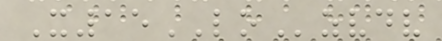X15LOzvdv
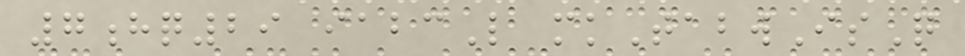7hq29 iabcL mkTabwIsQ
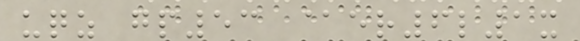uqz gp53 @er6l1x
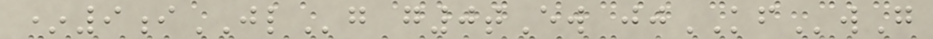*9iJLg g0tEw jjKFwG
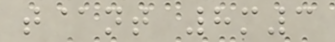t@nt 8m3
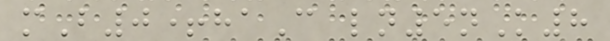mB0+haC ln5nK8
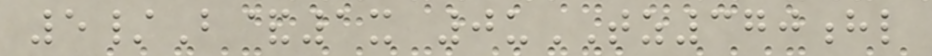5/B&1x 0uTZ370hl
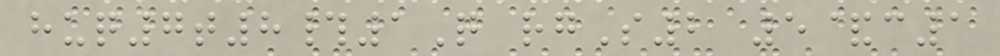huq7t8#1Q rgS2 5&c1
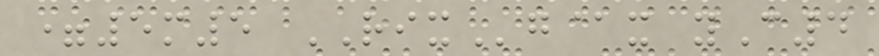=5m5 RIXg@x yC4
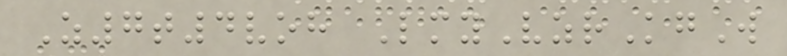Z7t4voh LmyVzrKgW
